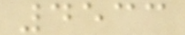4533
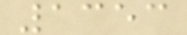1353
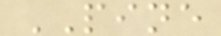PINE
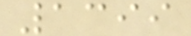1399
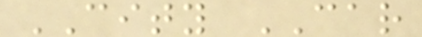CITY CAR
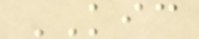KIC
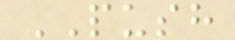PUSH
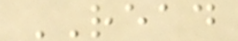READ
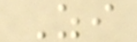Zi
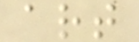art
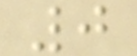0
